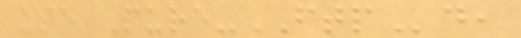use Pure-FTPd,
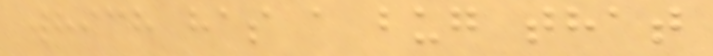which has a bug that
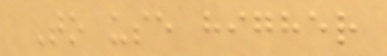To use higher
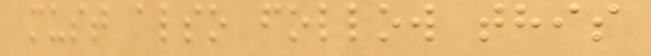must also follow this
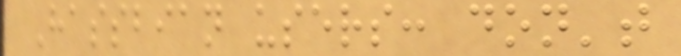Hassbian users: don't
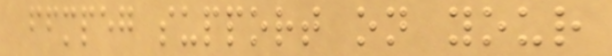ffmpeg support on your
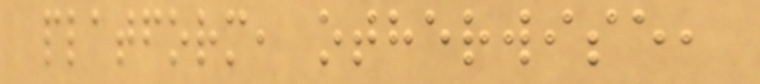platform, otherwise,
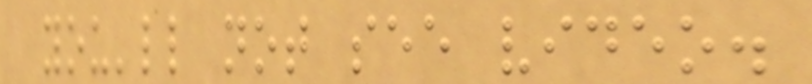you'll not see video.
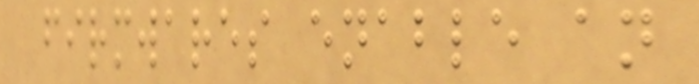firmwares enable an
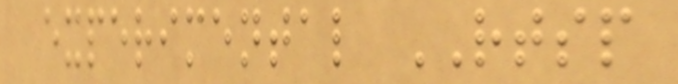experimental RTSP
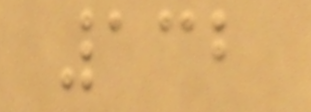132
